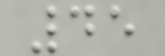45
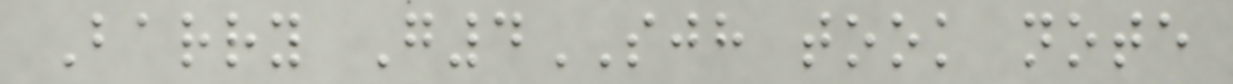Barry G4SJH took note
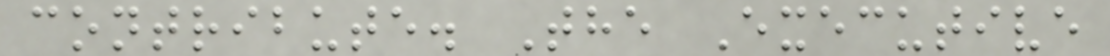contribute. The Executive
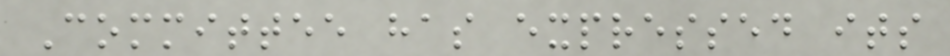Committee has expressed its
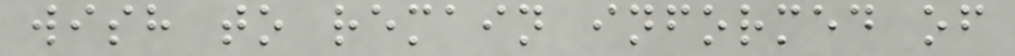wish to remain informed of
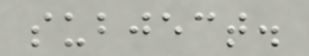subject.
